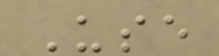Use
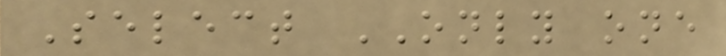Select ONLY one
